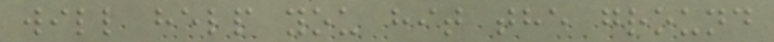will help you hit the ground
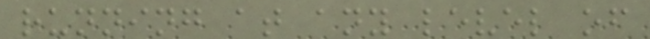running at any level of
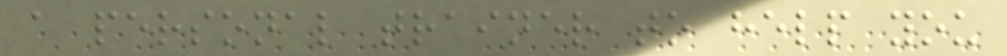a personal trainer to help you
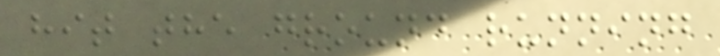hit the ground running
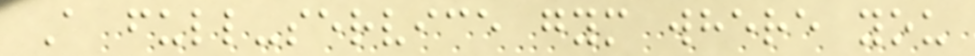A full-service gym where you
